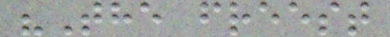"The freest
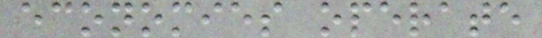economies operate
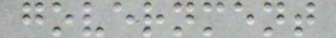government
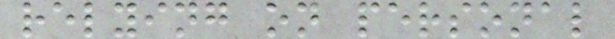relying on personal
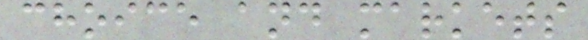choice and markets
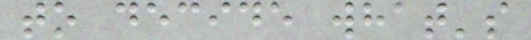to decide what's
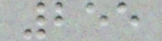255
